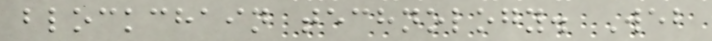blockchain technology. Web
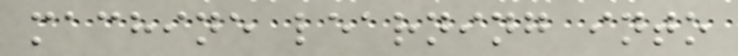machine learning into
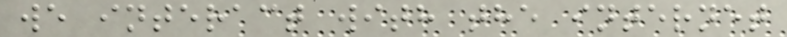we interact with the internet
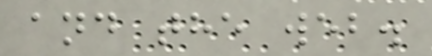and the web.
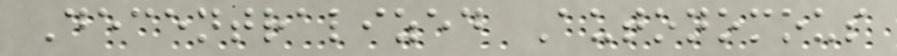Decentralized Autonomous
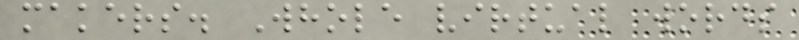makers. Whole virtual words
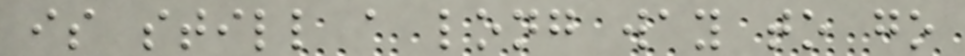is still a long way to go
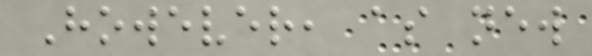However, as new
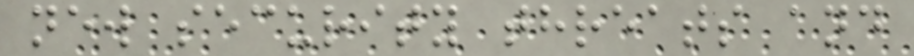new security threats and
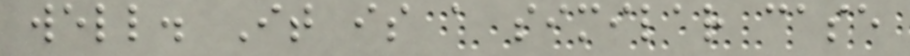well. It is a similar case
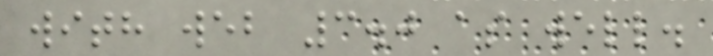with web 3.0 as well.
